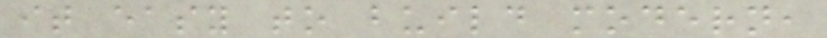it easy to build modern,
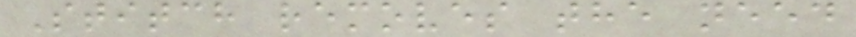Stitch removes the need
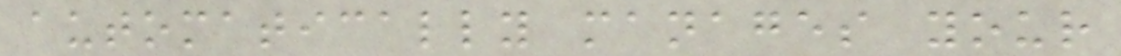automatically manages your
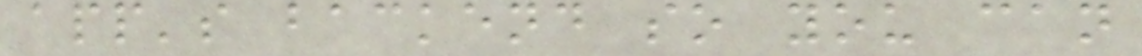app's backend so you can
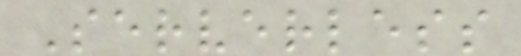Serverless
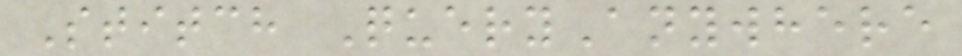Stitch QueryAnywhere
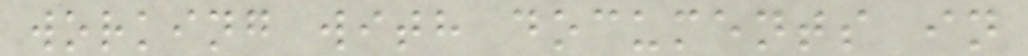working with documents in
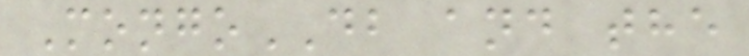MongoDB and the
